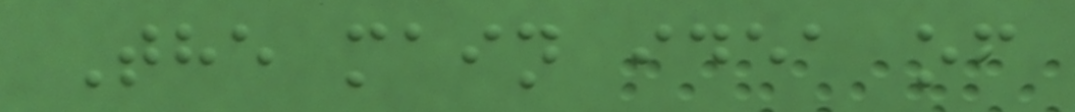The main idea of
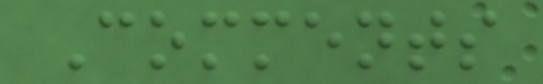Comments
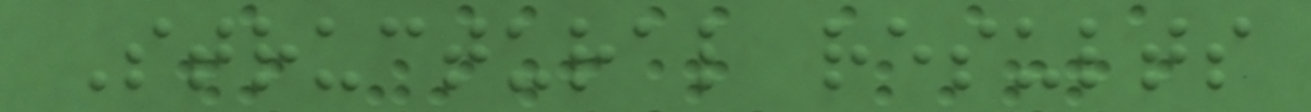Structural results
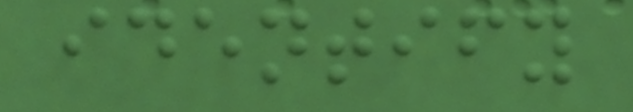identify
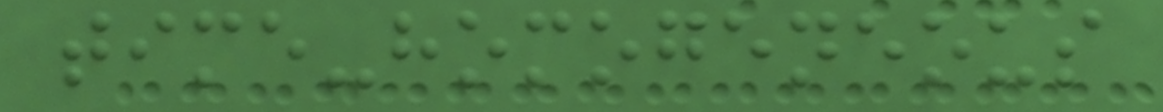time-homogeneous
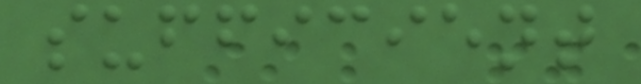sufficient
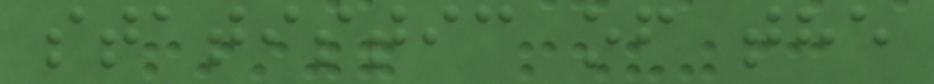statistic of the
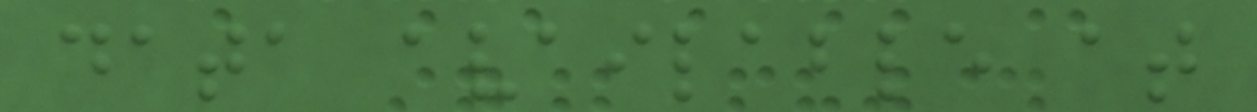data available at
